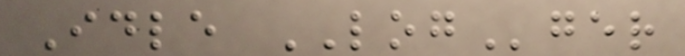Idle LOGger
